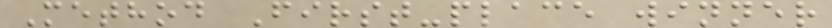Method First-place winner
